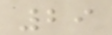29
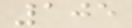105
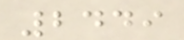2449
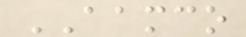AAMCO
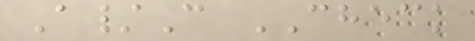A/C CHECK
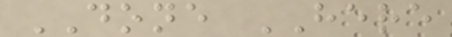DONE HERE
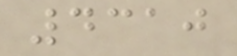4310
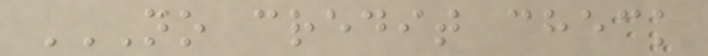NO CREDIT CHECK
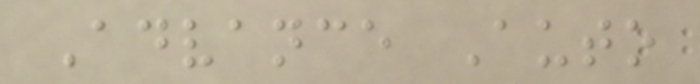Advance Auto
